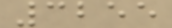3255
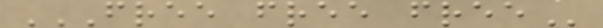FREE FREE FREE
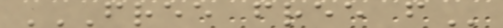FREE FREE F
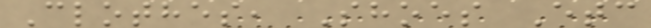Clothes, Shoes Etc
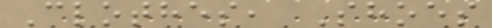Clothes, Shoes
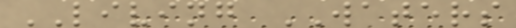LIVING WATERS
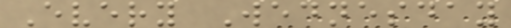Every Wednesday
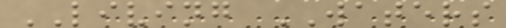LIVING WATERS
